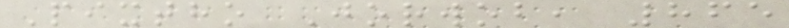Pixtho Jorwob, 865
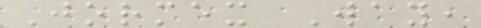Jormex Way,
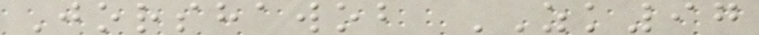Jorshawob ZK97
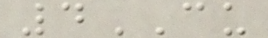4CU
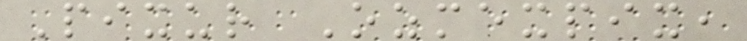Pixur Ozmexpix,
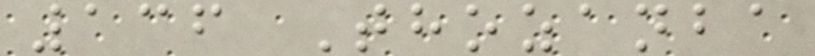136 Thozanba
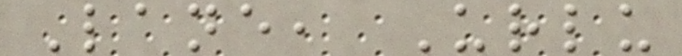Lane, Urlu
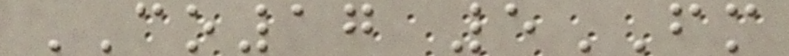CO17 5FM
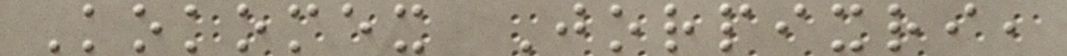Kokomex Jorpixri,
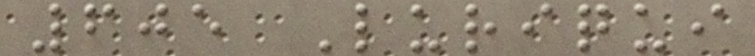605 Luriqui
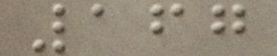167
